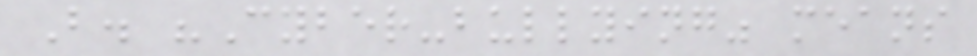B. "Cyber-bullying" means
